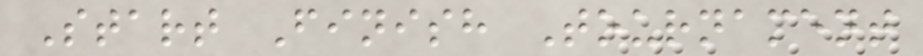Start Finish Tournament
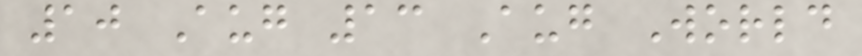10 Aug 13 Aug World
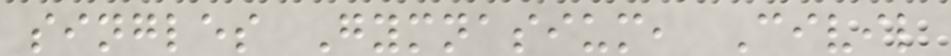singles Gymnasium, Civil
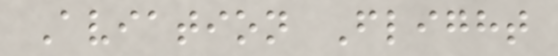Aviation Flight
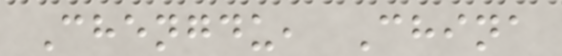Chengdu, China
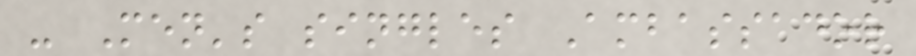- Men's singles Ambassador
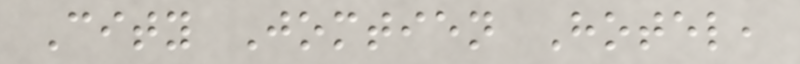City Jomtien Hotel,
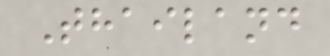Thailand
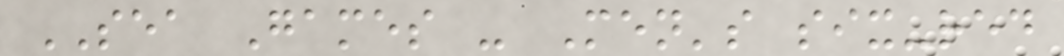SEA Games - Men's six-red
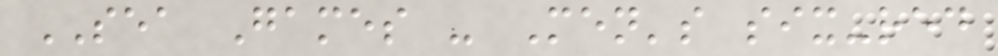SEA Games - Men's six-red
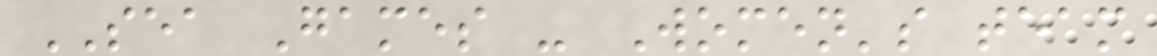SEA Games - Women's team
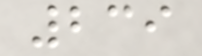239
